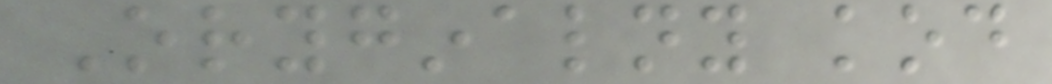Oryginalny kod
